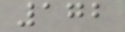172
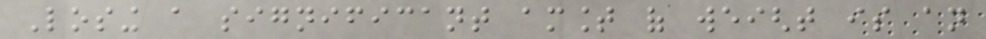Losing a significant amount of weight is an
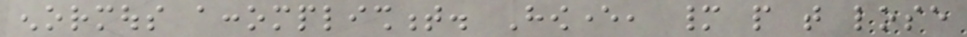enormous accomplishment. However, many people that lose
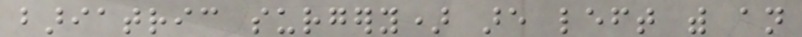bariatric surgery) are left with an
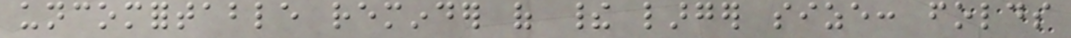uncomfortable reminder of their larger size: folds
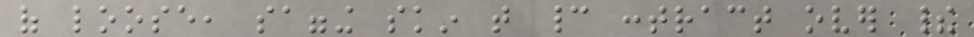of loose, sagging skin that cannot contract over their
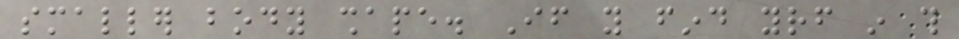smaller body shape. If you find yourself in this
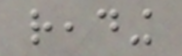reading
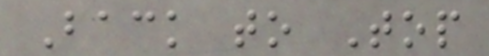Back to Top
